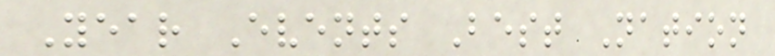Year Events Best Nation
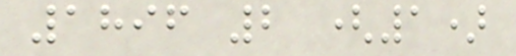1896 2 (1)
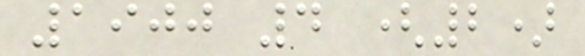1900 4 (2)
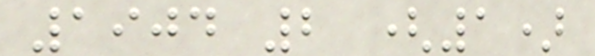1904 2 (1)
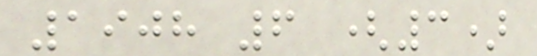1908 6 (3)
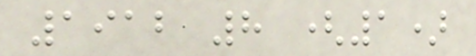1912 8 (1)
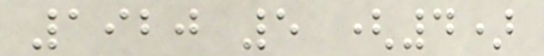1920 5 (4)
